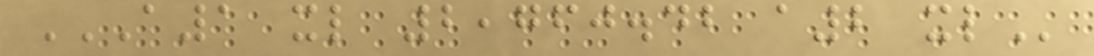A1 XL 2,760.42 A2 XL
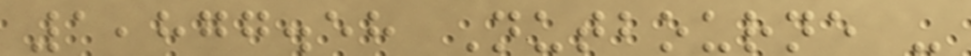1,877.58 Nutbourne -
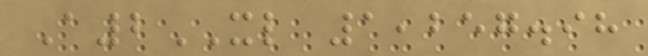A2XL 1,257.98
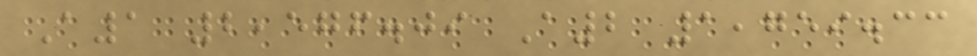A1 2,576.09 A2 1,759.33
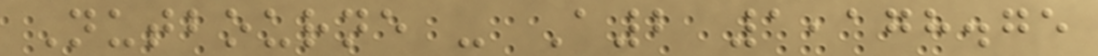Nutbourne - A2 1,178.75
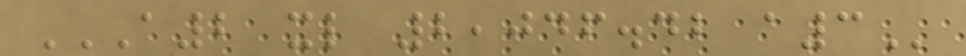A2 XL 2,046.42 A3
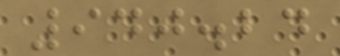940.24
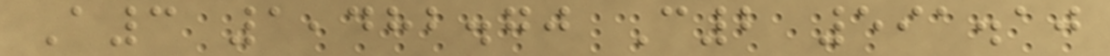A3 1,482.70 C2 591.10
